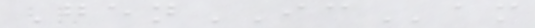GenICam
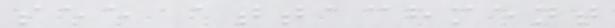see attachment
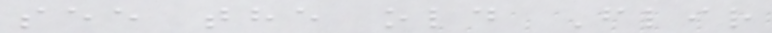see the old Flir
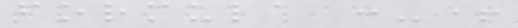formula :-+
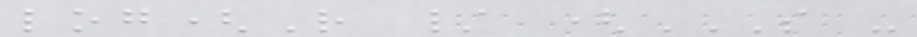log(R / (S -
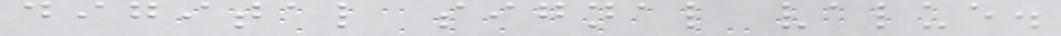digital signal value.
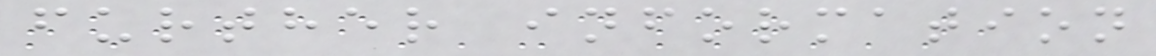further information
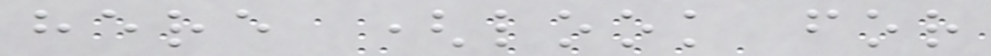here (look for
